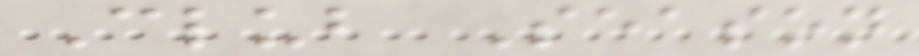Club Season
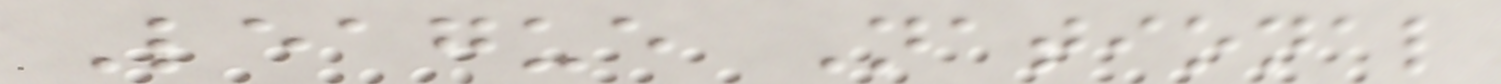League National
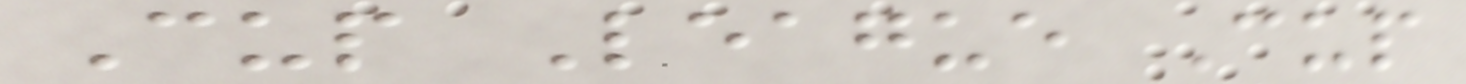Cup League Cup
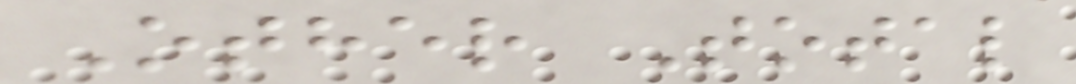Other Total
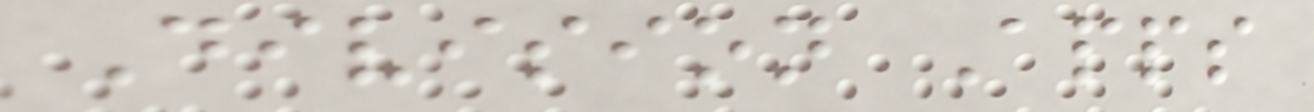Division Apps
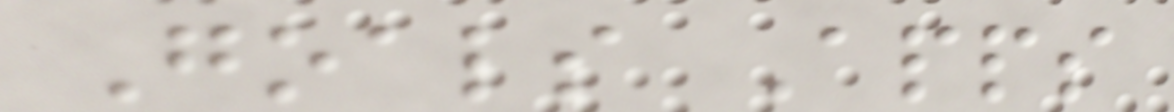Goals Apps
